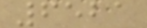6521
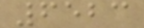6523
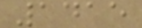1415
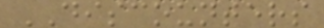DISCOUNTERS
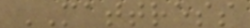MATTRESS
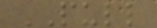PULL
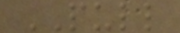PULL
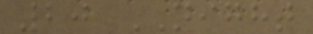20 NIGHT
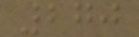270
